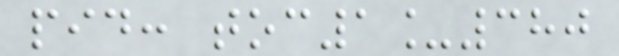pid: toc1_380
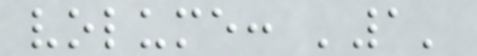volume: '1'
